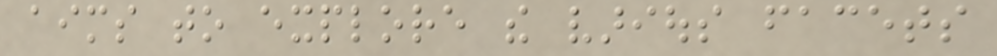aims to explore the various facets
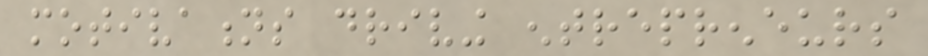motivations driving entrepreneurs
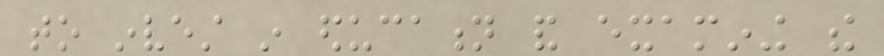to invest in education and examining the
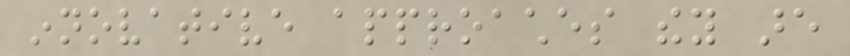innovative approaches they are
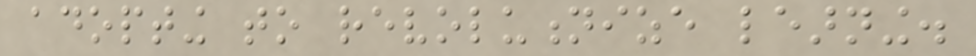adopting to revolutionize learning.
